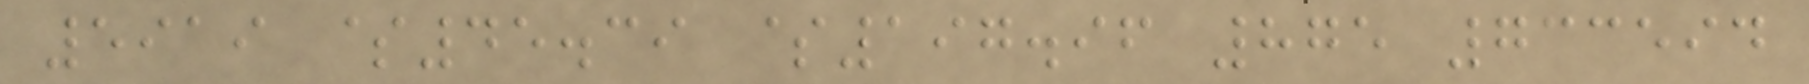5919 $45.39 $197.96 875 733594
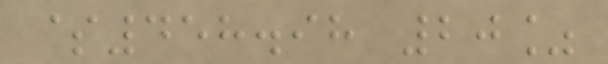$458.98 20%
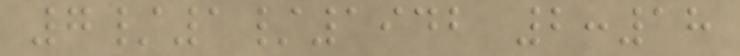7/1/1942 2:18
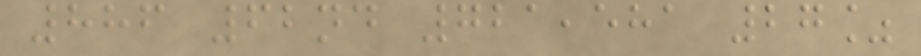886 62nd 721,581 27%
